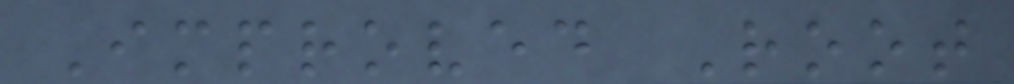Improved Root
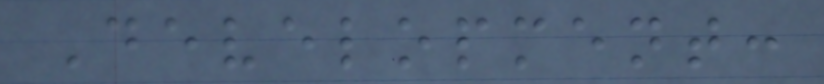Development:
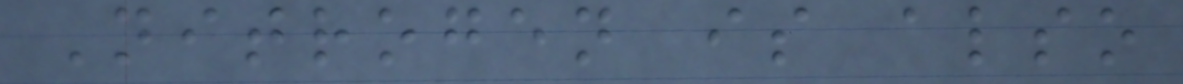Nitrogen is also
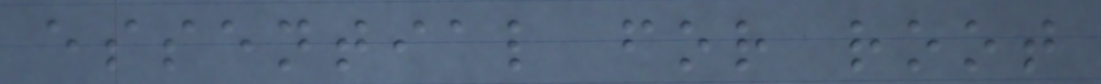essential for root
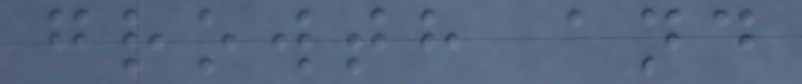growth and
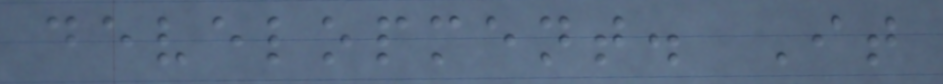development. It
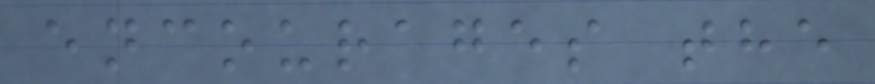encourages the
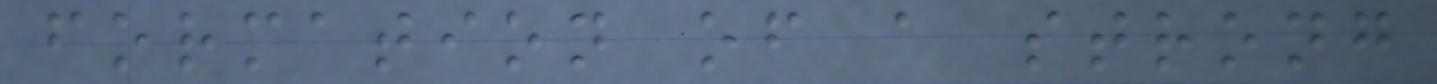formation of a strong
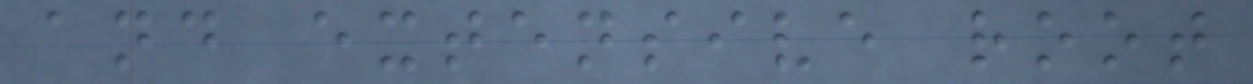and extensive root
